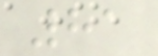81
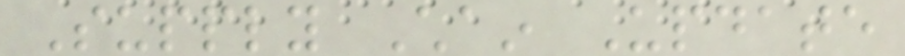Supply Chain Update
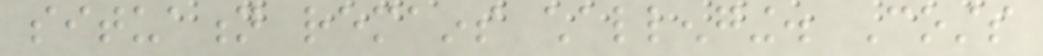situation remains challenging. Costs
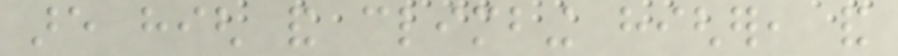are high and climbing higher, and
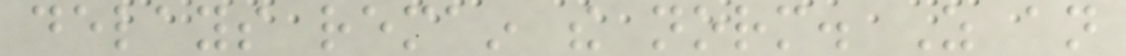delays remain the norm. As an
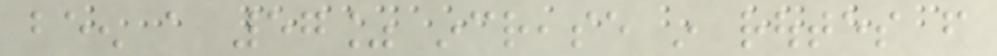been a 57% increase in routes from
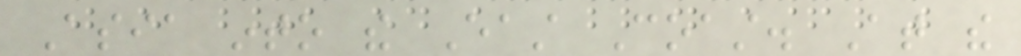Asia into the East Coast. At the
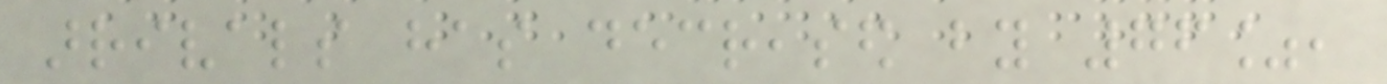arrivals has decreased by 76%,
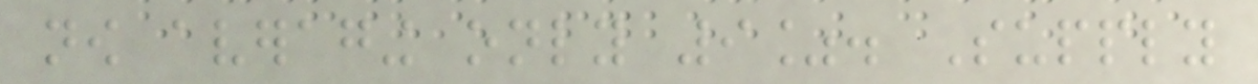now averaging only 9%. Supply
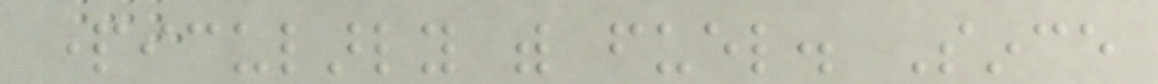particularly with fuel. Since
